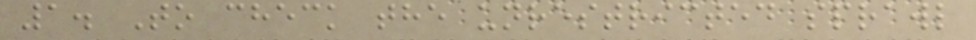1. To check the unrestricted sprawl
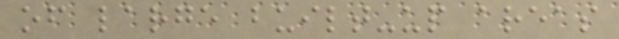of large built-up areas
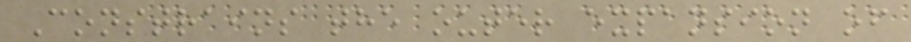Constrains the outer expansion of
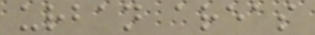urban areas
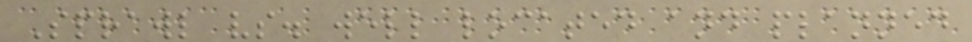Sprawl vs. well located and planned
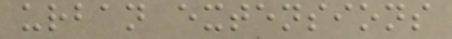urban extensions
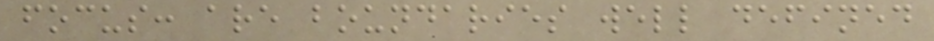focus: are boundaries well defined
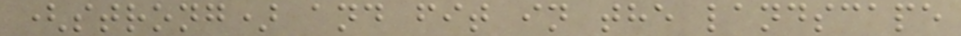(strong) and fit in the landscape
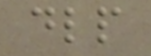dlp
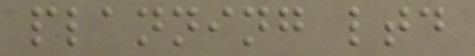planning ltd
